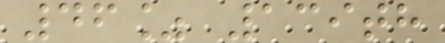46% 139th
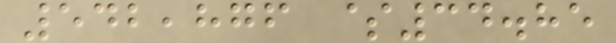542,876 $34.85
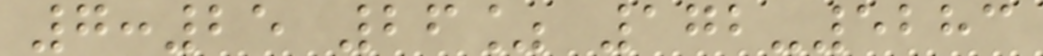7:25 26% 172-5283
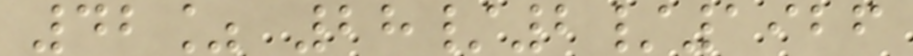42% 28/2/1926
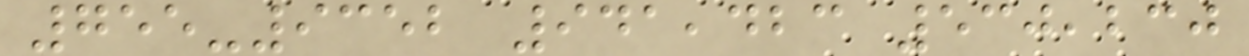755-9352 941,423 530,230
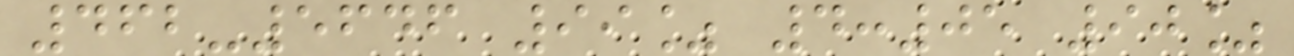462-5646 99% 4:05 90%
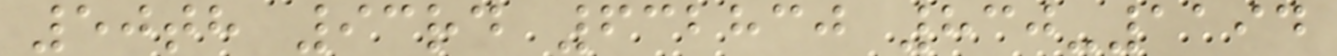50th 93rd 632830 830-1194
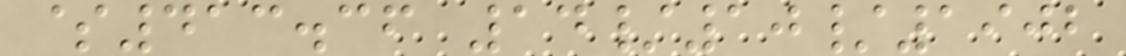$413.36 14/10/1902
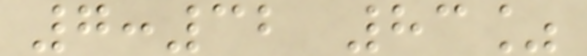7:32 83%
